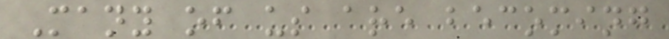Many of us are becoming
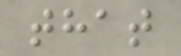that
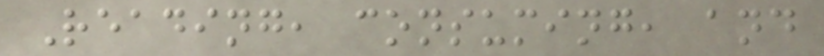Reading, consuming, and
